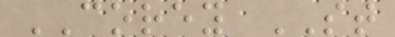COREY ST
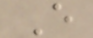E
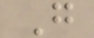G
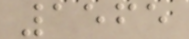1565
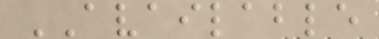AVAILABLE
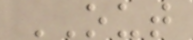OUT
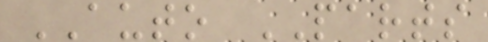AUTO PARTS
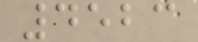4523
